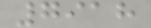7918
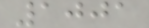1001
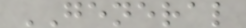GENERAL
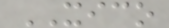XICO
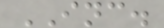INC.
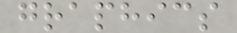graphics
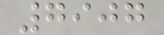7907
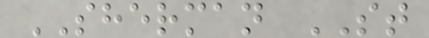SHERMAN ST
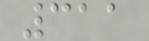311
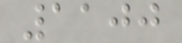1100
